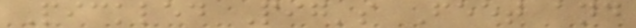Pickled Pig's Feet and
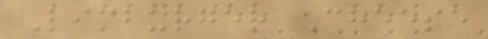Limburger Cheese
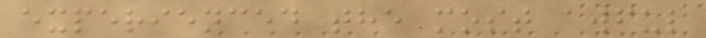experienced the most awful
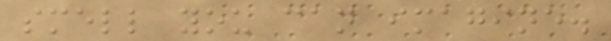smell you can imagine.
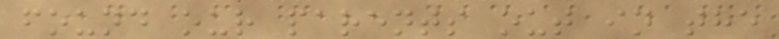found our parents out in the
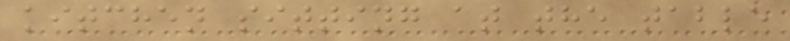kitchen sitting at the table
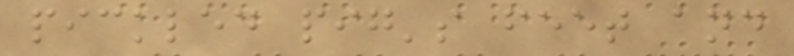pickled pig's feet and
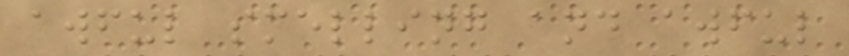awful smelling and awful
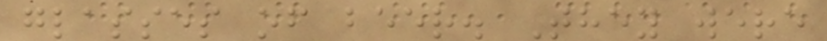glasses of beer. They were
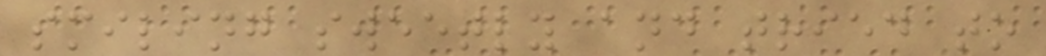smiling sweetly and tried to
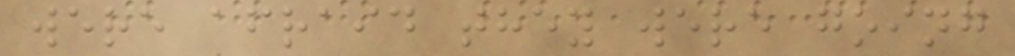were afraid they were going
